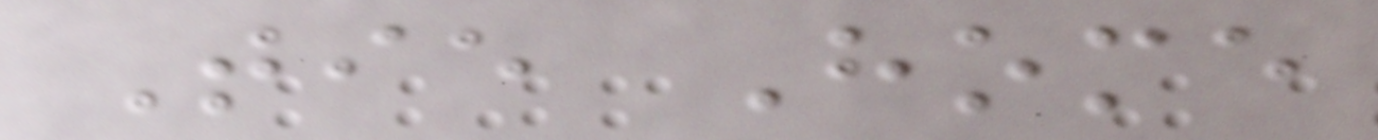Tie Home
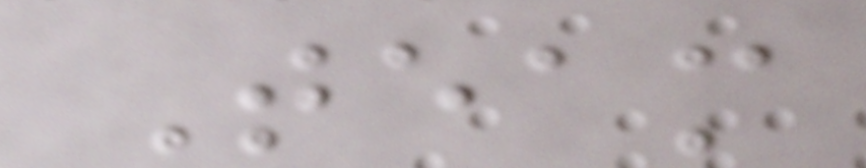Team
